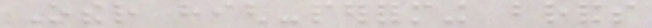Other high-performing brands
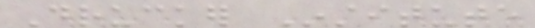Drucker Institute
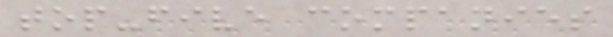top-five companies
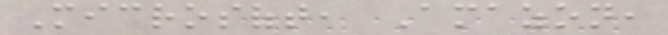Microsoft, Amazon,
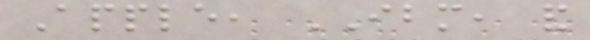Apple, IBM, and
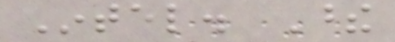Intel. These
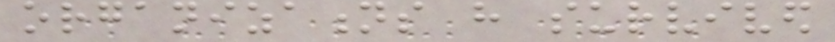organizations have survived
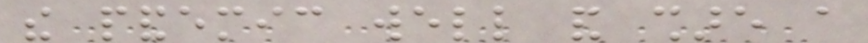the pandemic well and share a
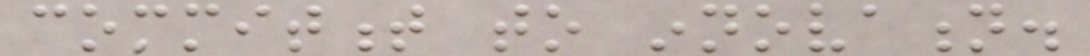commitment to innovation.
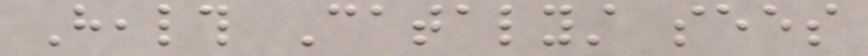Health Catalyst sees
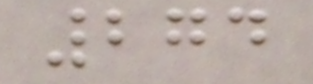274
